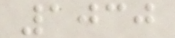1030
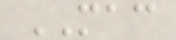MAC
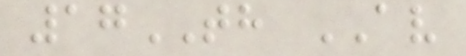17TH AV
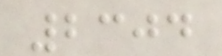2304
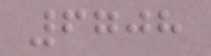6708
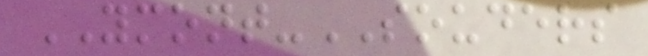YMONT-SOUDERS
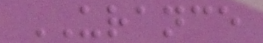URANCE
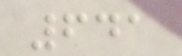641
